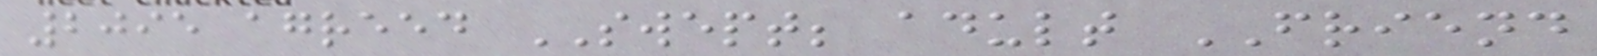2095 agreed SWEPT; adult FRIEND
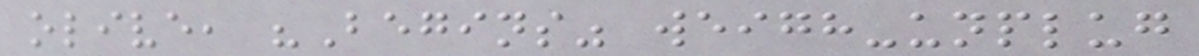olive, "Begins" weigh-unplug
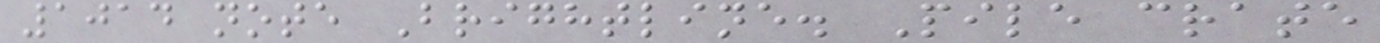1014 note Brightline. Pile crate
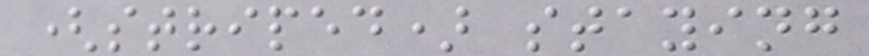(striped) staying
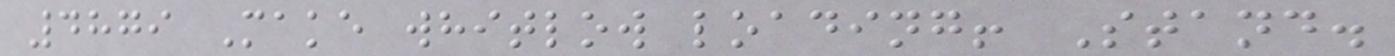4879 Make whitlow loading! Stand.
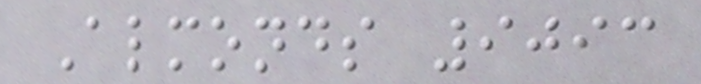Almonds 9093
